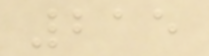215
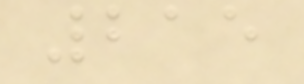215
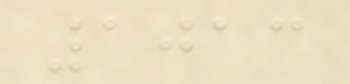1013
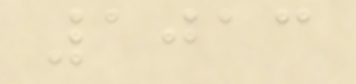1013
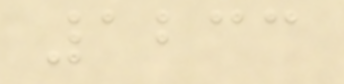1233
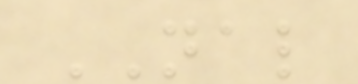NAL
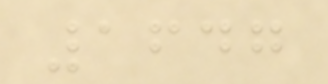1647
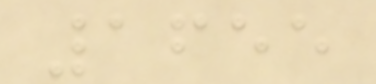1655
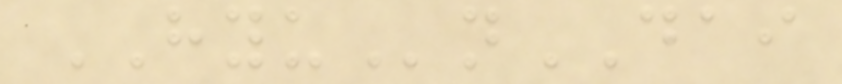HYUnDAI
